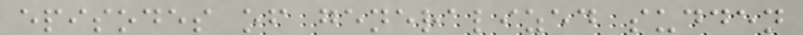episodes of generalized sudden
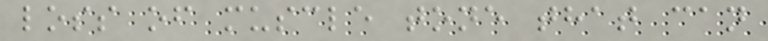loss of muscle tone that can
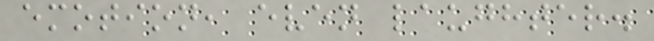emotion, even laughter.
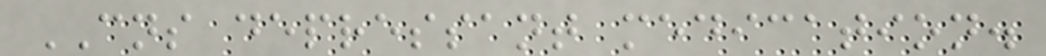CNS depressant medication.
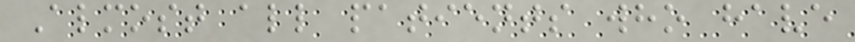Almost all patients who have
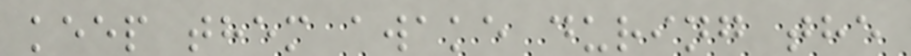keep them awake during the
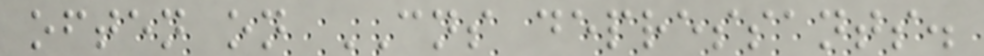often on CNS depressants.
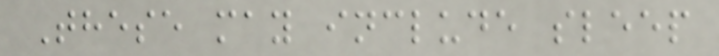These may include sleep
